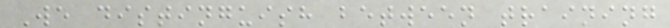We distinguish between training
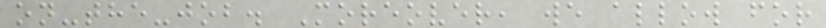on-the-job. Moreover, we allow for
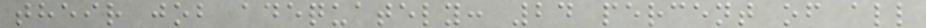their job adequately: 24 percent of all
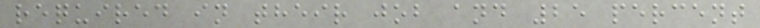required in their job and 25 percent
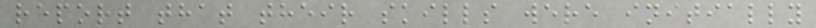report that their skills were initially
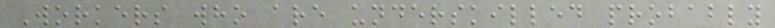Workers who are underskilled probably
